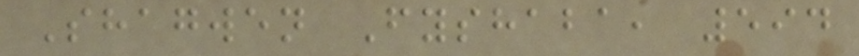Shagwen Fyshaba, 594
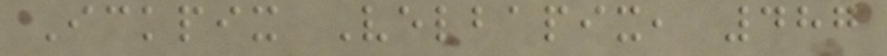Ickpix Velbapix, 487
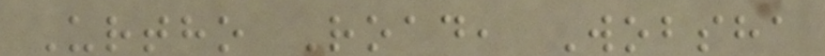Urtho Road, Wobsha
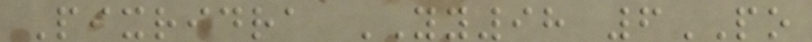Pixridra YY98 6PO
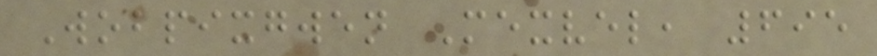Wobpixgwen Mexvel, 695
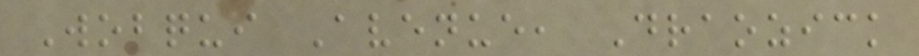Wobqui Avenue, Draozick
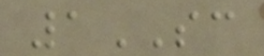1SC
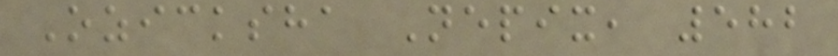Ozicksha Nepix, 582
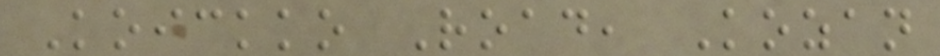Koickko Road, Kozan
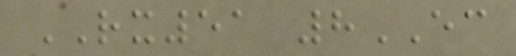RX51 8EC
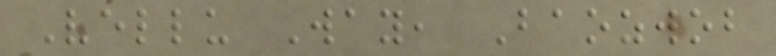Vellu Way, Baozwob
